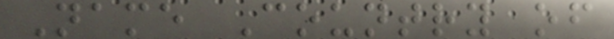Name Country of
